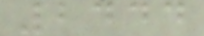2444
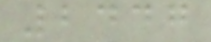2447
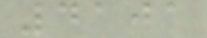4101
